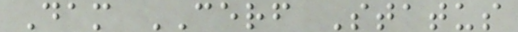Dam CERF Status
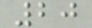20
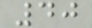40
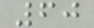60
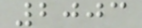2003
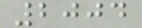2004
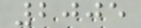2005
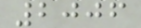2006
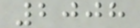2008
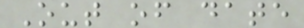Out of date
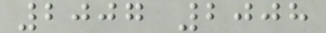2007 2008
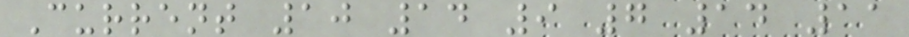Current 10 14 9 7 14 11
